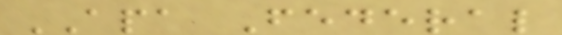APA Federal
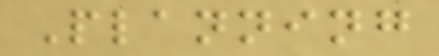Planning
